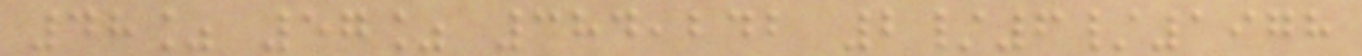48% 57% 384,242 2/6/1978
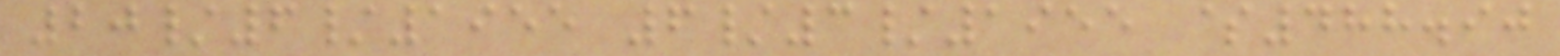20/6/1955 6/3/1955 $488.90
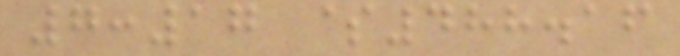7:17 $488.16
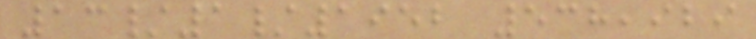13/1/1952 538,929
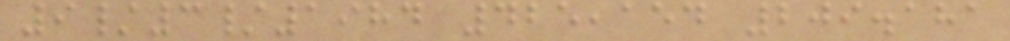9/3/1984 425,154 209.181
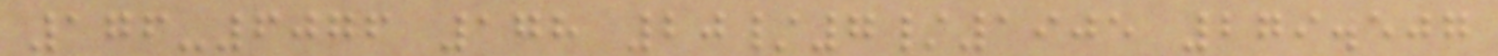176-6076 178 20/7/1905 279.507
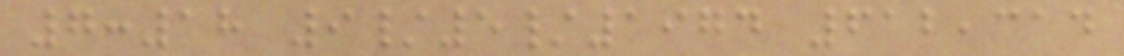7:18 9/5/1974 612,314
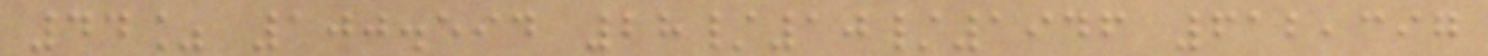44% 100.594 28/10/1946 612,397
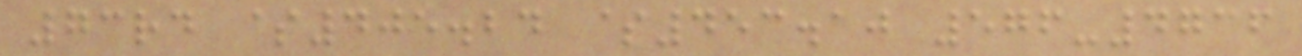73rd $405.24 $453.10 576-4736
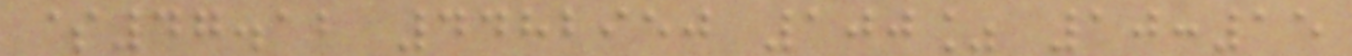$47.12 4482950 100% 10:15
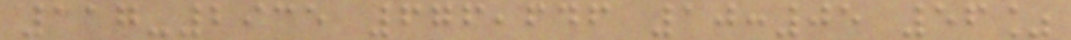117-2935 676,646 10:05 56%
